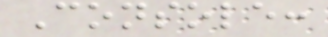Console:
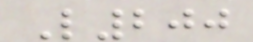L200
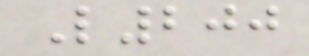L200
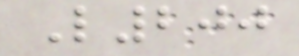L200
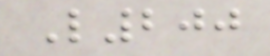L200
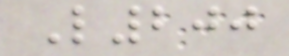L200
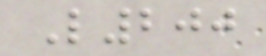L200
